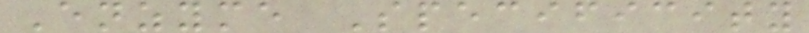Enzyme Specificity
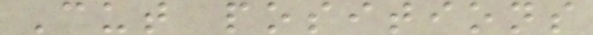Cut positions
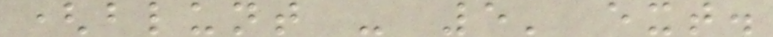(blunt - 5' ext.
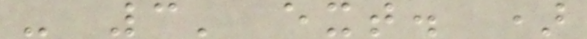- 3' ext. )
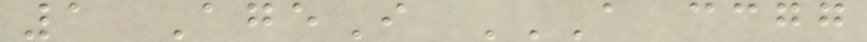1 AgeI A CCGG
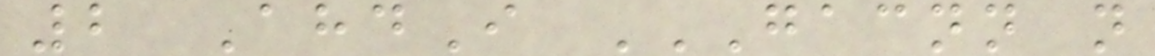2 AhdI GACNN N
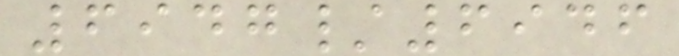6947/6946
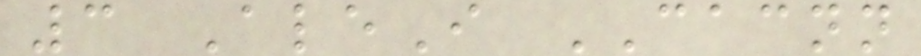3 AleI CACNN
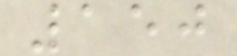150
